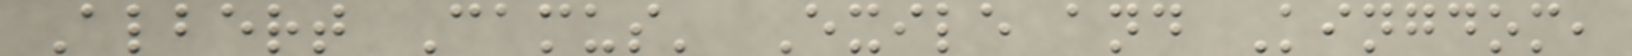Albert Camus' Exile and Kingdom,
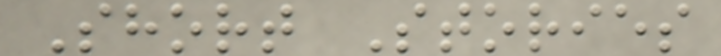Short Stories
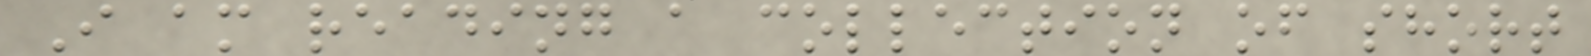I am reading a collection of short
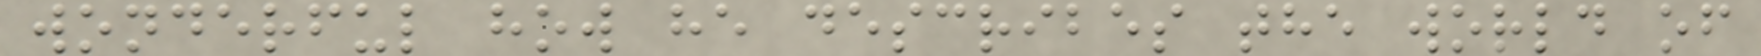wonderful how he describes the world of
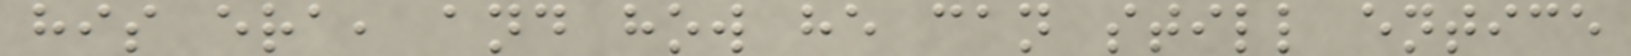his era, and how he can still entice
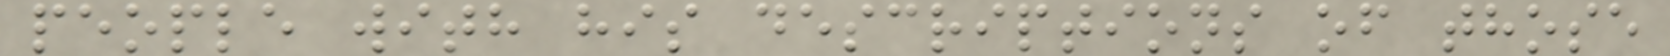people with his descriptions of those
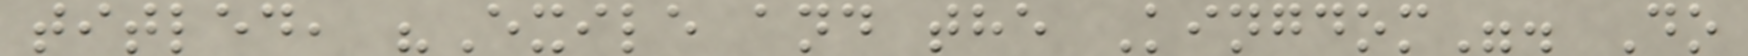titled, "Exile and the Kingdom". Do
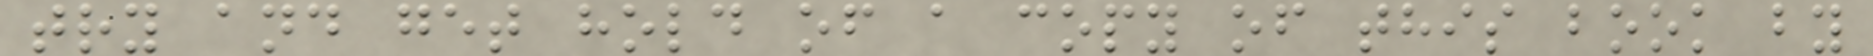try and get hold of a copy of this book by
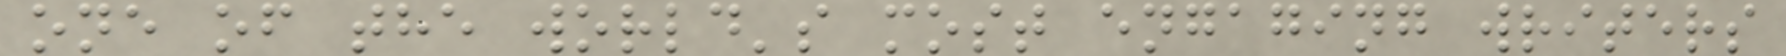one of the world's most engaging writers
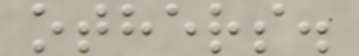others.
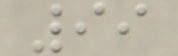99
